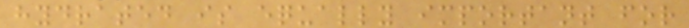hydrated is equally important for
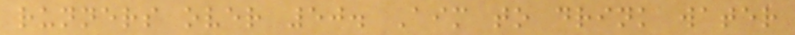runners over 50. Aim to drink water
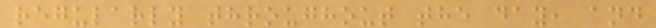regularly throughout the day, and
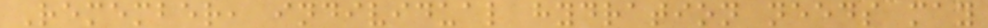Remember, individual hydration needs may
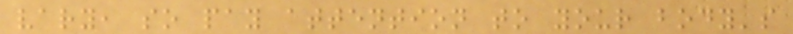vary, so pay attention to your body's
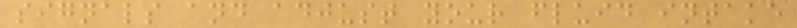signals and adjust your fluid intake
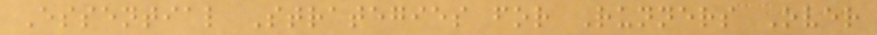Essential Strategies for Runners Over
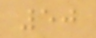50
